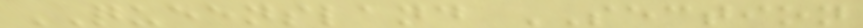QUEENSLAND SECTION
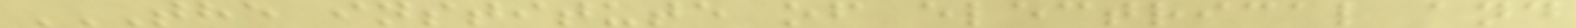THE INSTITUTE OF ELECTRICAL AND
